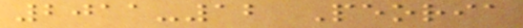2011-12 Peoria
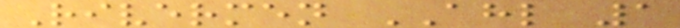Rivermen AHL 1
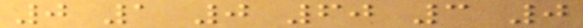0 1 0 60 3 0
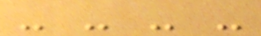- - - -
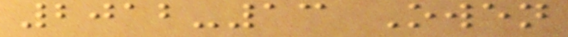2012-13 Owen
